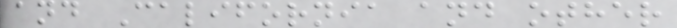and California and other
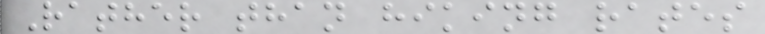Rather than hiking rates
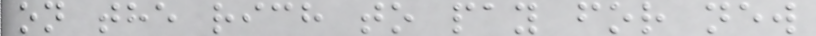on the rich to pay for new
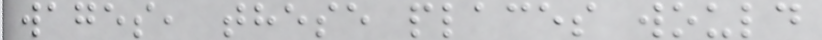wages, these places would
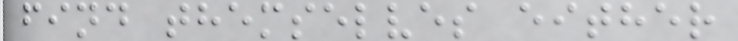find themselves either
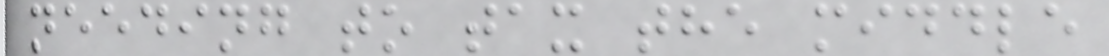needing to tax the middle
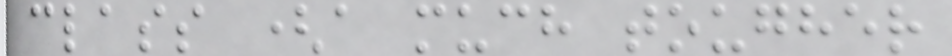class (a much tougher
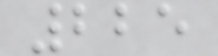225
